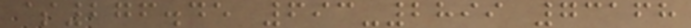$276.45 693-2899 73168
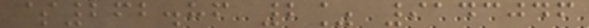$262.86 2% 9143046
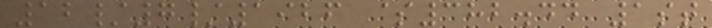12/7/1926 $382.44 1st
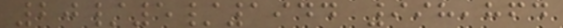20/5/1944 998,864
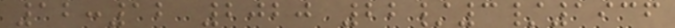12:12 2020 22/3/1936
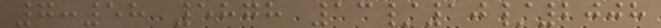7:58 5878 13/10/2008
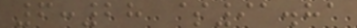6:28 $91.81
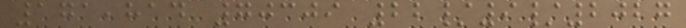171,814 70309 22/9/2027
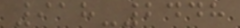918-2448
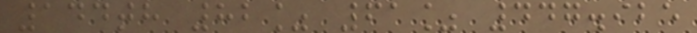144th 82% 61% 447.925
